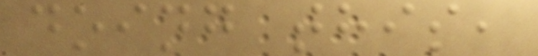doing this,
